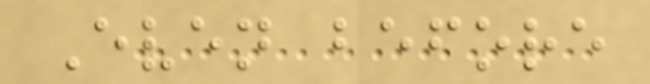Even before
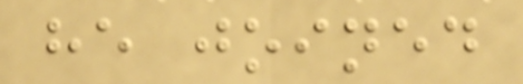he joined
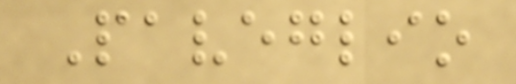Paveglio
